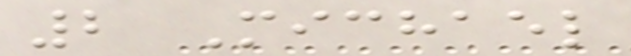2 Michael
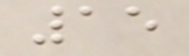15
